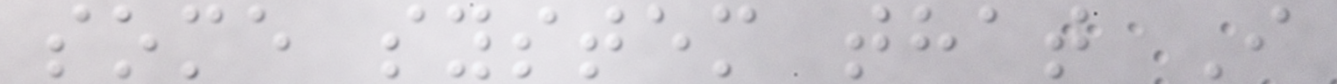some system that I
